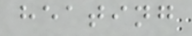heating
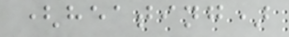(heating)
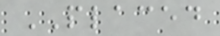PLACED
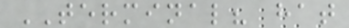TERMINAL? hat
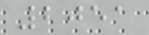2051
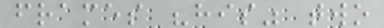frames "his" two
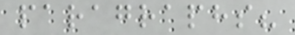paragraphs?
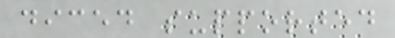diced supported
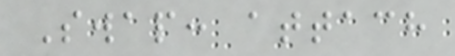Swap: attach
